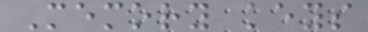Memory keys
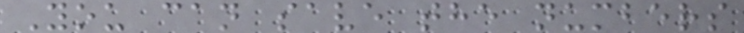You can save the numbers
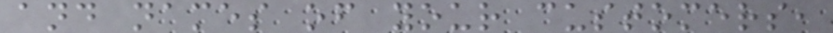and names of your customers,
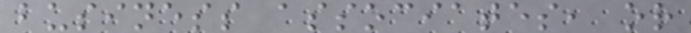business associates, or
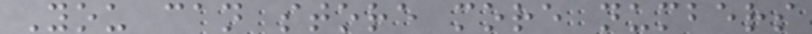You can store more numbers
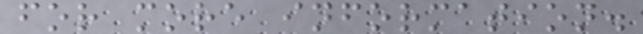for more information.
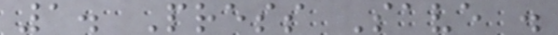1. Press Save .
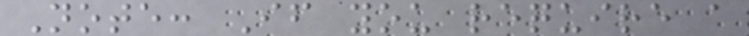Note: If you require a
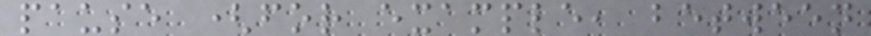pause (for example, between
